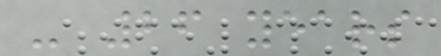- 26 years
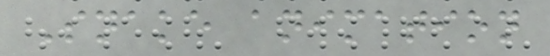Snake animation
